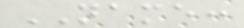NAME:
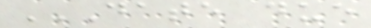DATE DUE
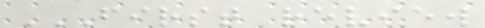FIRST REVIEW
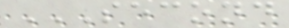SECOND
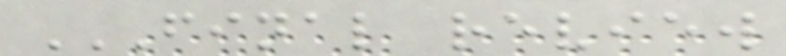FINAL REVIEW
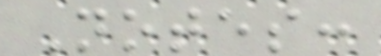Notes:
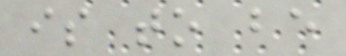is to be
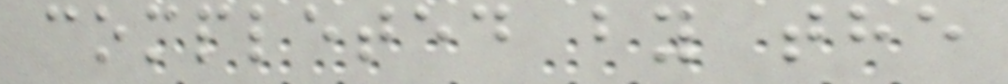completed by the
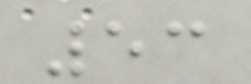53
